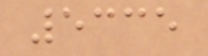5335
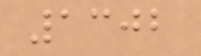1302
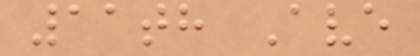11th Ave
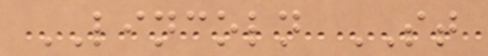LINCOLN ST
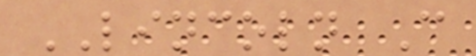LINCOLN C
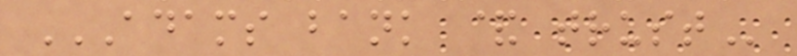ADAMS BANK & TRUST
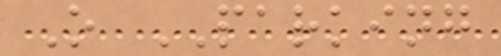O PARKING
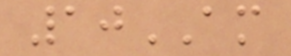10AM
